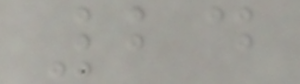24
